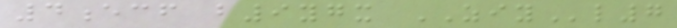4ecf b9ygx ZIYl7
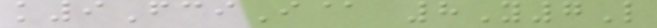k9FciI@ 8Y7L
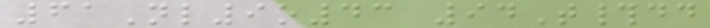61Nl9o43 94T#dd
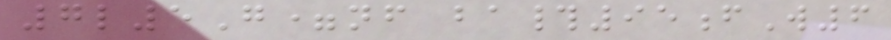7l5G=nf ba#95fW6
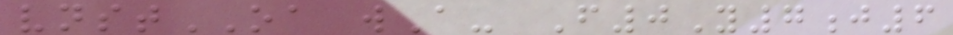vnstOA wA- F0Y7j6
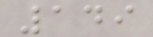149
